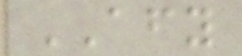AFY
